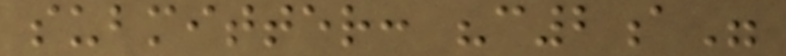submitter: "c2a"
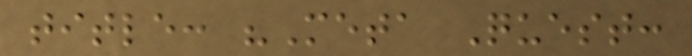title: "Meta Quest:
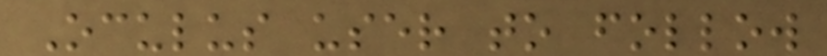Oculus user to follow
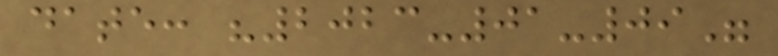date: "2023-01-09"
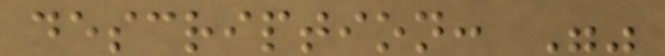description: ""
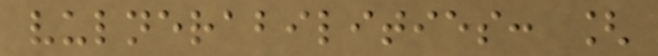vulnerabilities: [
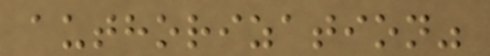authorization"
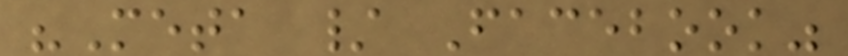"Meta / Facebook"
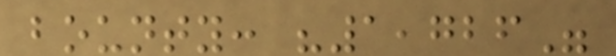bounty: "1,726"
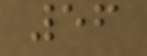56
